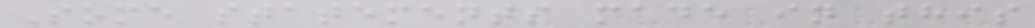Some statements made in this
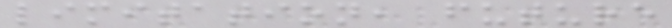limitation, future
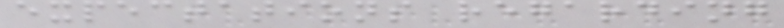expectations regarding
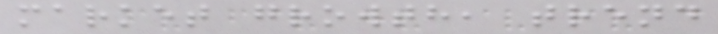market growth, trend
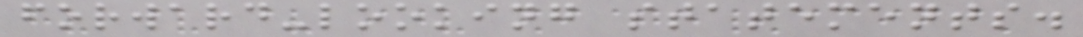forward-looking statements.
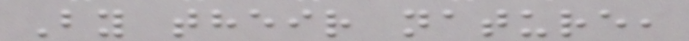By their nature,
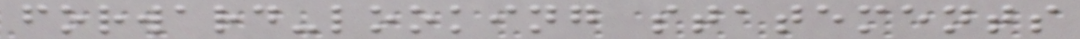forward-looking statements
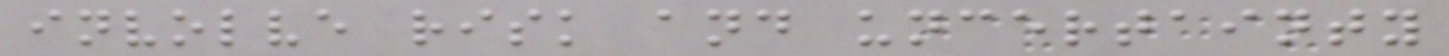involve risk and uncertainty
